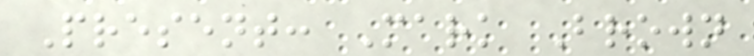Present: Mark Brown
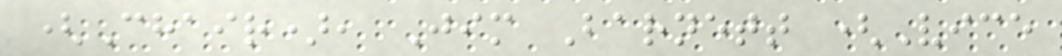(Chair), Jim Barnett (Vice
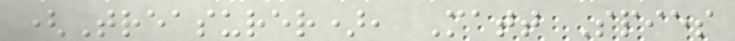(Treasurer), Matt Spies
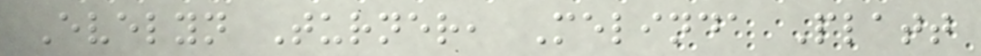Evelyn Turner, Melinda Platt
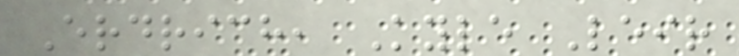Erdrich, Kyle Leir
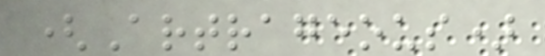(Artrageous)
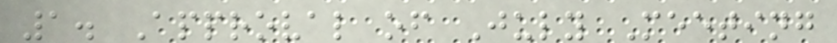1. Approval of July Meeting
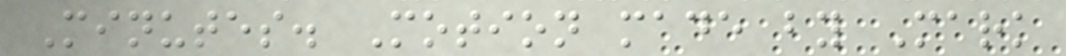Minutes. Motion made by Mark
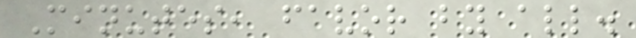Minutes, favor by all.
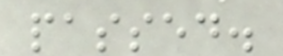passed.
